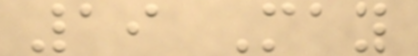19 May
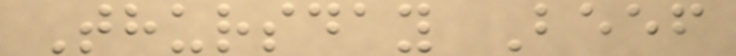Thursday Beef
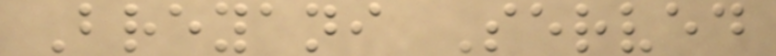Breyani Served
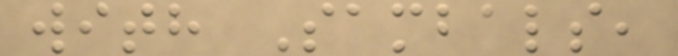with Sambals,
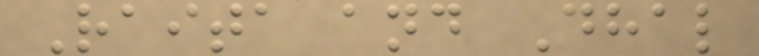Raita and Dhal
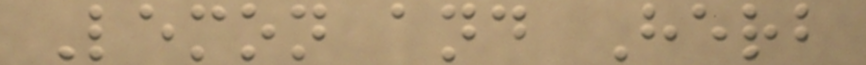Lemon and Herb
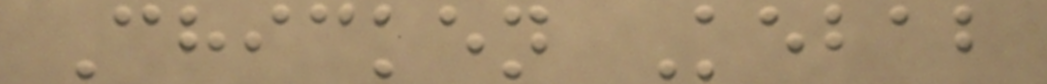Chicken Kebab
